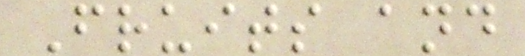Fruits and
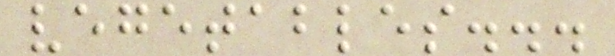vegetables...
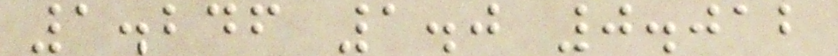1.246 1.0 0.012
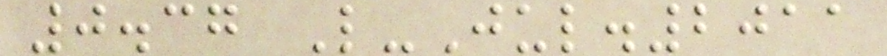0.37 L-Jul.2011
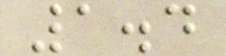1.4
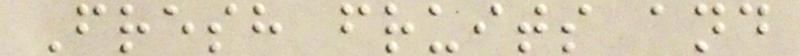Fresh fruits and
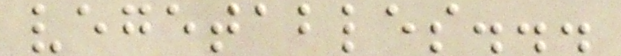vegetables...
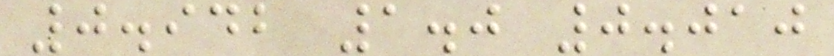0.942 1.0 0.010
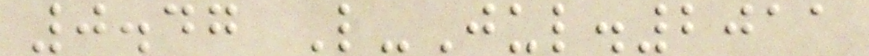0.47 L-Jul.2011
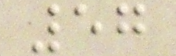57
